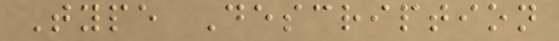Type Description
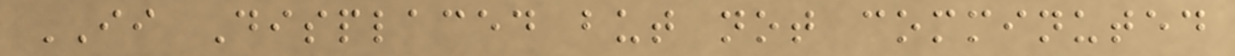II Displaced but not comminuted
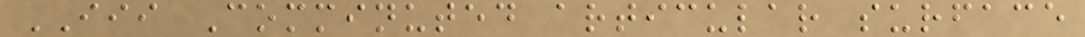III Comminuted articular surface
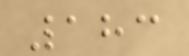183
